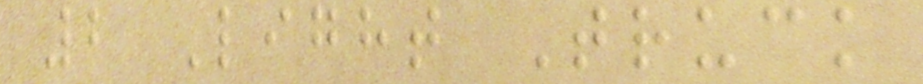2 Light Truck
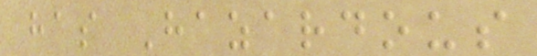has Hazardous
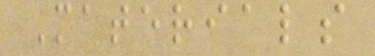Materials
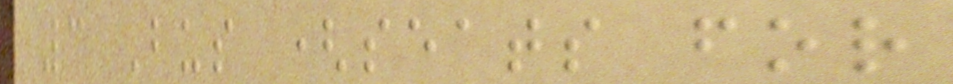3 Bus (seats for
